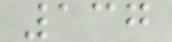137
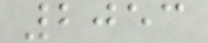2053
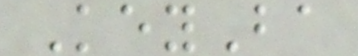KeyBa
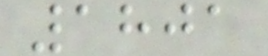1801
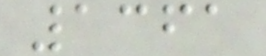1361
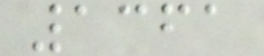1361
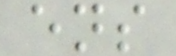ens
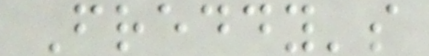Freddy's
